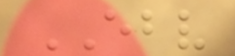EBV
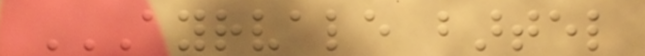AYRVALE BARTEL
